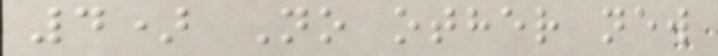4) No other new
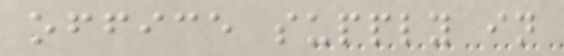office supply in
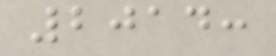2014:
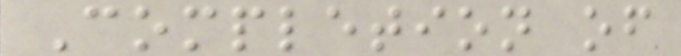Completion of
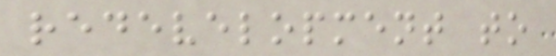redevelopment to
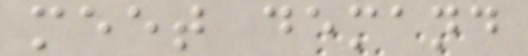meet demand
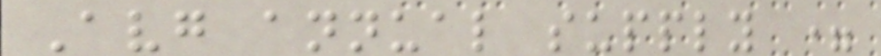Avg annual supply =
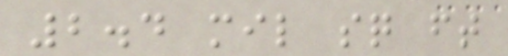2.4 mil sq ft
